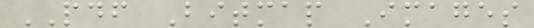PDF Bitmap Images
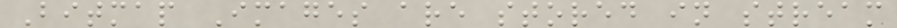Bitmap Images are stored in stream
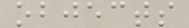objects
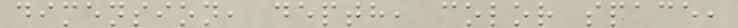dimension, depth, color space,
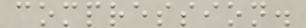compression.
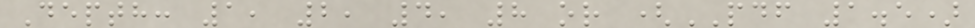Depth: 1, 2, 4, 8 or (PDF 1.5)
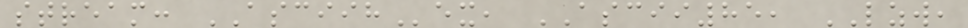stream: ASCIIHex, ASCII85, LZW,
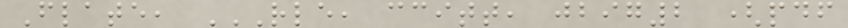Flate, RLE, CCITT, JBIG2 (PDF
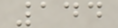144
